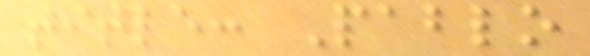title: Pablo
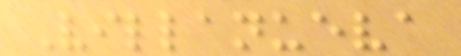Villanueva
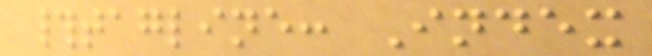#tagline: Index
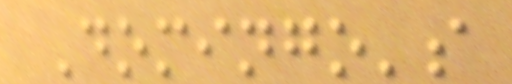Domingo's
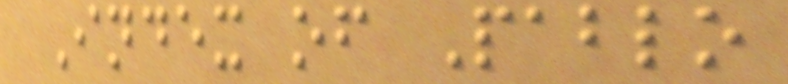Index of Pablo
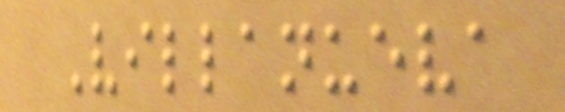Villanueva
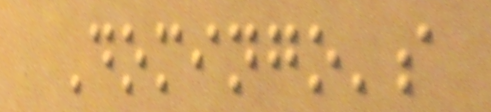Domingo's
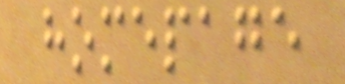homepage
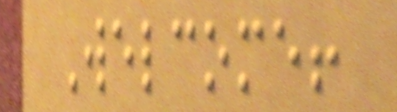Welcome!
